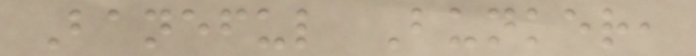Baneful Bunker,
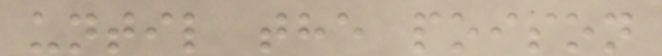until the poison
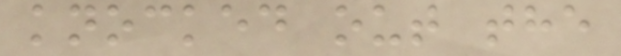knocked out the
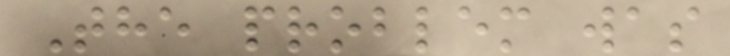The problem was
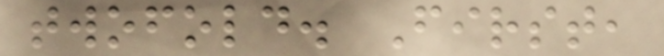twofold. First,
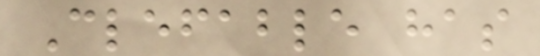Clefable has
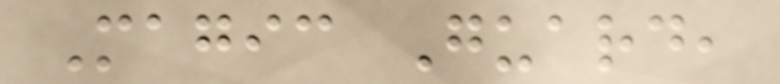Magic Guard,
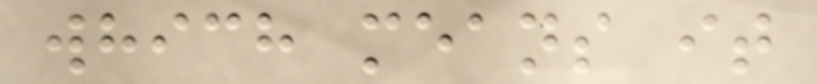which means it
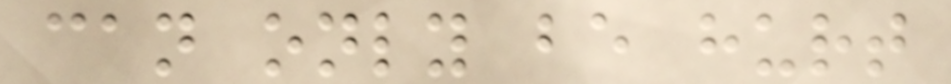can only be hurt
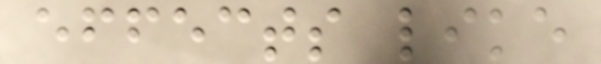effects like
